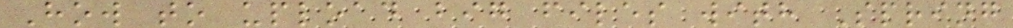How to upload big files with Spring
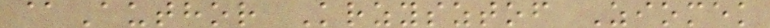@Author Krzysztof Ziomek
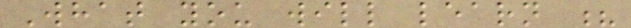What you will learn ?
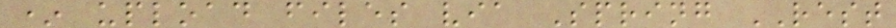* upload files via Spring REST
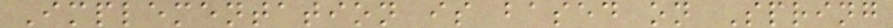Implementation is based on Spring
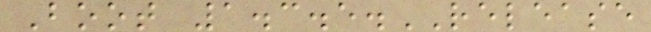Boot 1.3.5.RELEASE
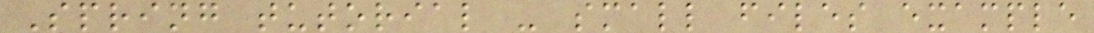Spring tutorial - small files example
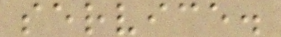service.
